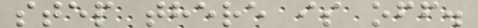step there is off.
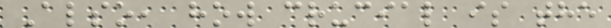Also, how crucial is the
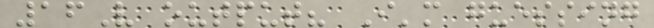16V output? I'm guessing
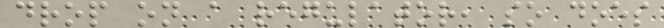drop on a regulator, so does
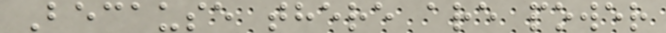Because there are power
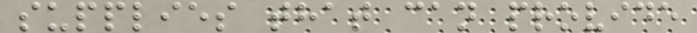supplies that can provide
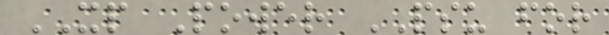XP Power PSU for
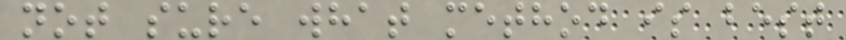not sure what method is best
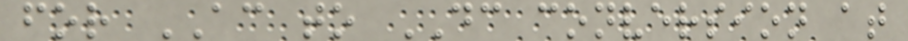for AC to DC conversion at
